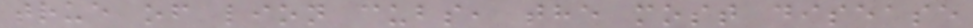true of lion cubs, the most disease
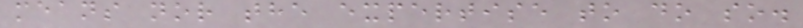means nor the expertise to do so.
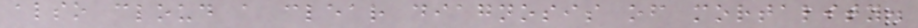also cloud a clear diagnosis of mortality.
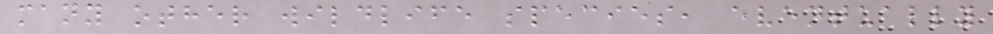many other wildlife species, eventually
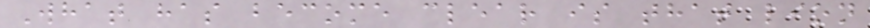What has become clear is that lion
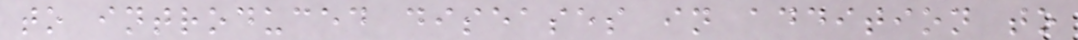to introduced diseases in addition to
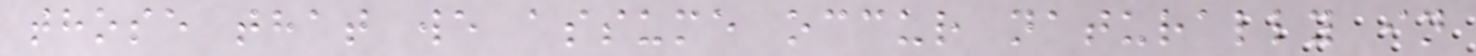those that we assume occur naturally in
